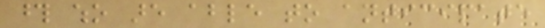those who are able to anticipate
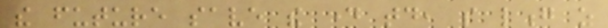the future save the day today, so long as
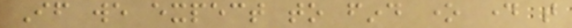If we expect to find one day that
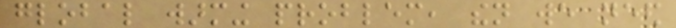global warming problem, then we need
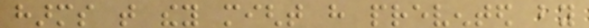harms that they might have prevented by
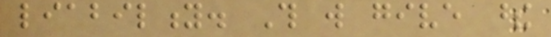liability. This will give these
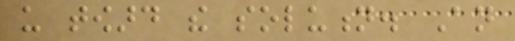us toward the solution. An
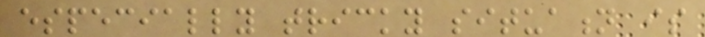especially tricky situation is
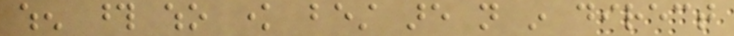when those who know best are not in direct
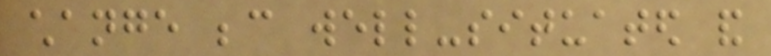change because well-situated and
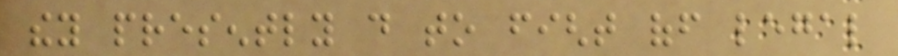they presently do to fight off legal
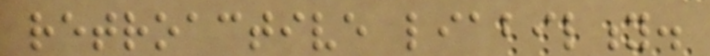retroactive liability.
